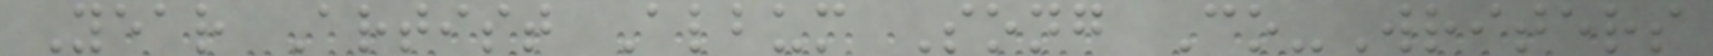Year Artist Album Song Co-Writers
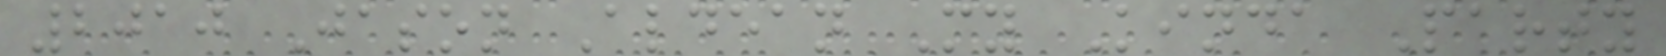2010 Jason Aldean My Kinda Party
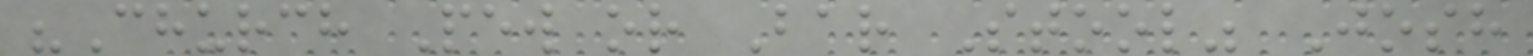"Church Pew or Bar Stool" Josh
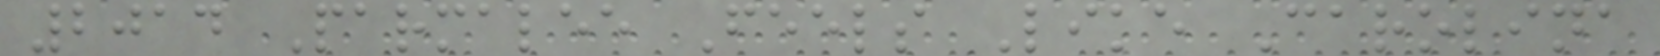2014 Parmalee Feels Like Carolina
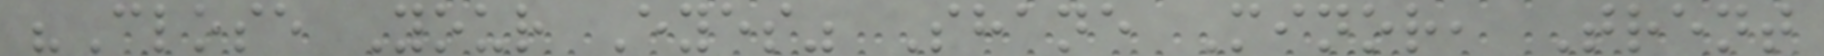"Close Your Eyes" Shane Minor, Trent
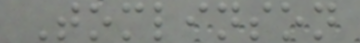Tomlinson
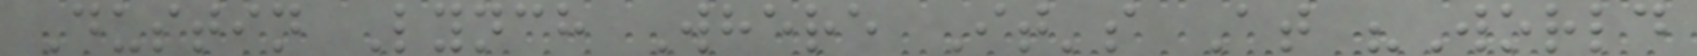Dustin Lynch Where It's At "World
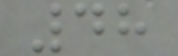48
